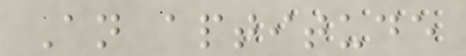An aptitude
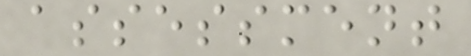assessment
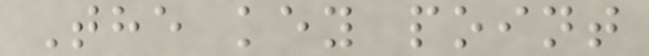The key point
